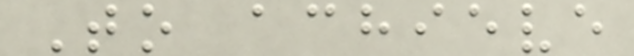To achieve
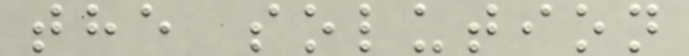the solution
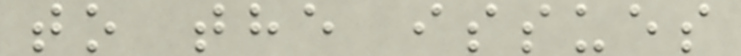to the issues
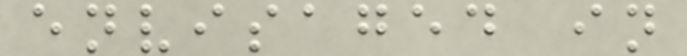envisaged in
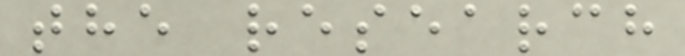the research
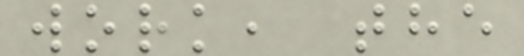work, the
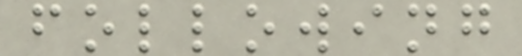following
